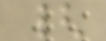{
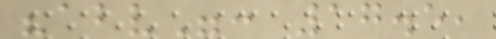"abv": 17.5,
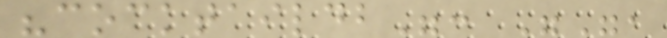"cocktaildb": "",
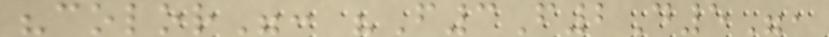"color": "F3F2D5",
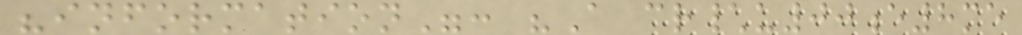"information": "A cr\u00e8me
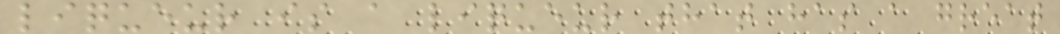liqueur is a liqueur that has a great
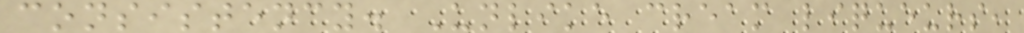consistency. Unlike cream liqueurs,
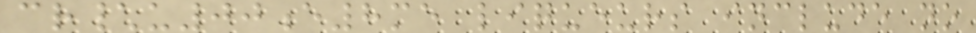cr\u00e8me liqueurs include no
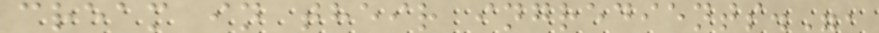cream in their ingredients.",
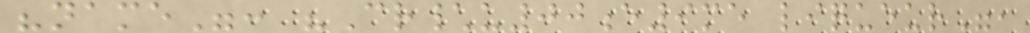"name": "Cr\u00e9me liqueur",
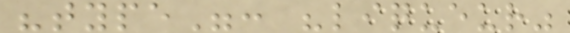"type": "liqueur"
